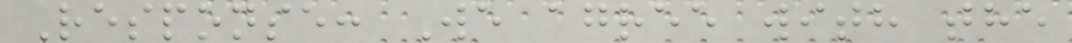Response: We agree with the
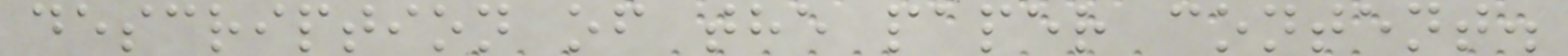description of the paper content.
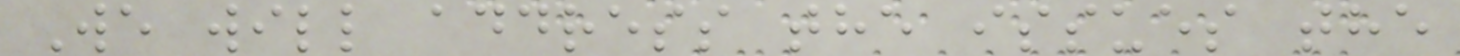We will address the issues the
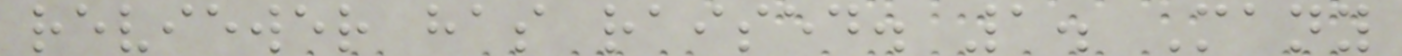reviewer has raised. 1. Many
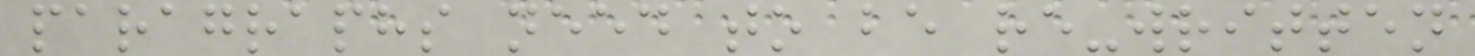paragraphs need to be re-written
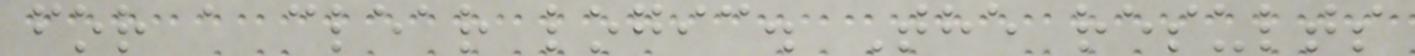for a clear logic. The results
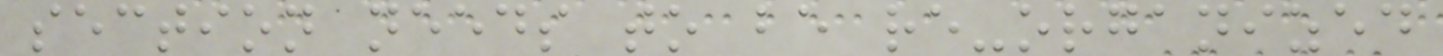section needs to be re-organized
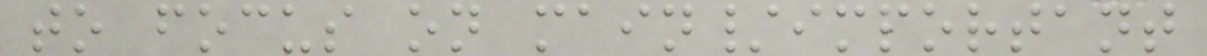to focus on main/important
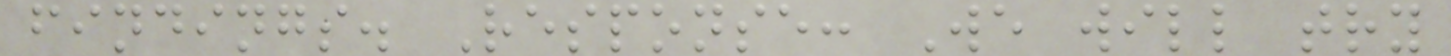findings. Response: We will try
